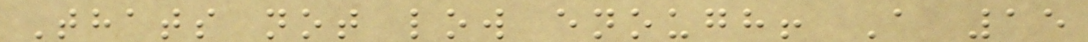Thats not low enough! A 15
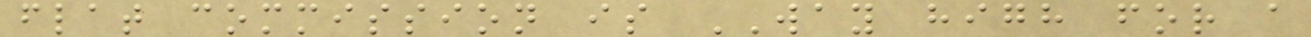flat commission is WAY high for a
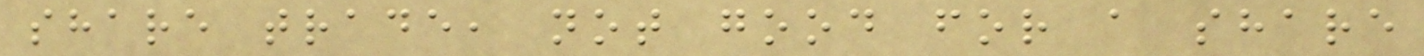share trade, not good for a share
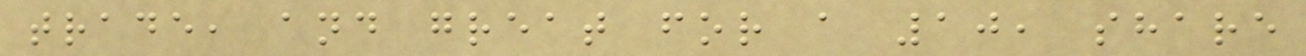trade, and great for a 10, share
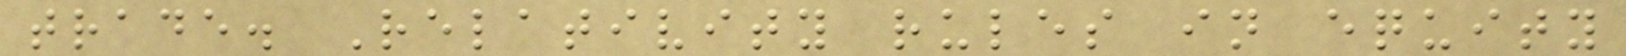trade. Relativity rules in equity
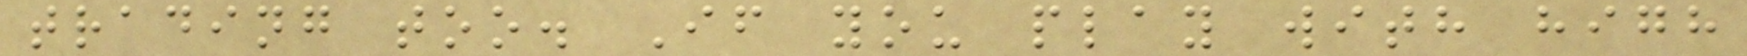trading too. If you play with high
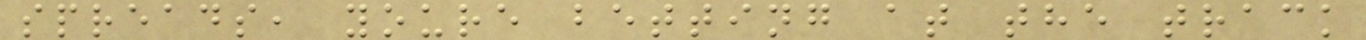spreads, youre betting at the track
